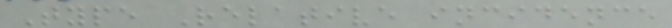Type Relative incidence
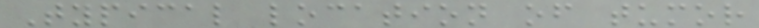Typical location of tumor
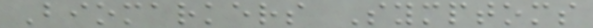Biomarkers Symptoms
